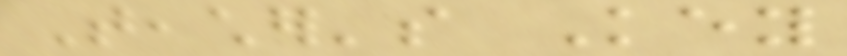Teacher's Key
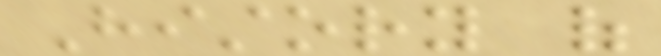History of
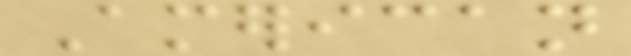American
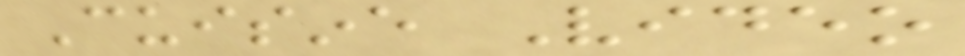Cuisine Video
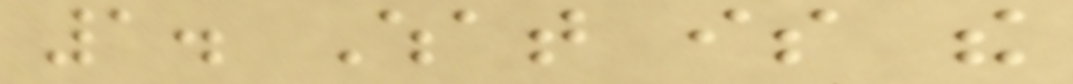1. What is the
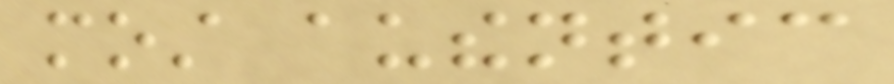most authentic
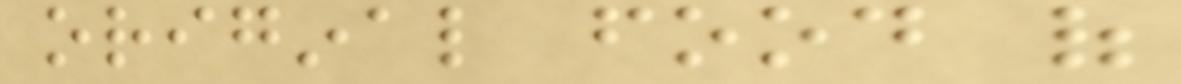original food of
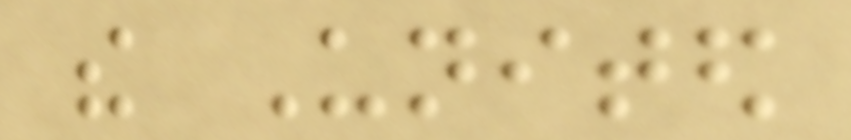the United
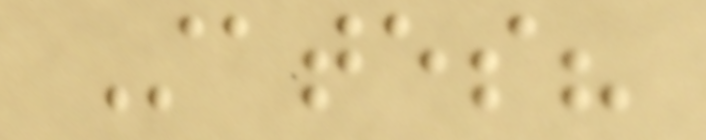States?
